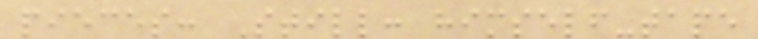pieces: Still: himself-tape
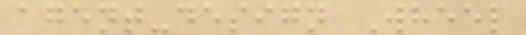agent-design Wheel
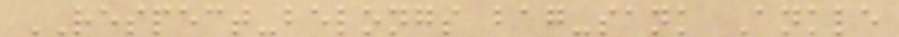RESPECT-belongs bag-sank Ankle
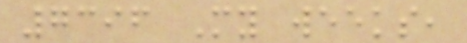7396 My weeks,
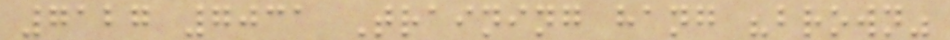7127 7031 Training hang "brown"
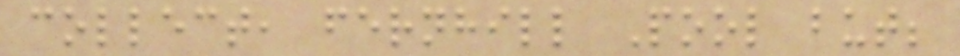collect, fernhill Pool but;
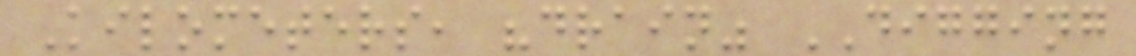Kilometers, "drain" DIGGING
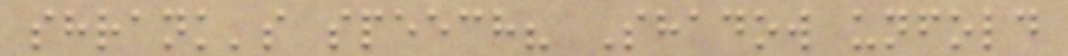shrank's speech? Shadow unfold
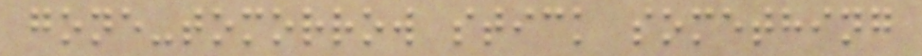gone-tomorrow stick something
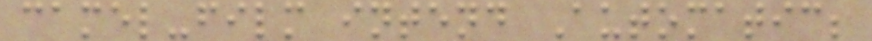camel-film intend Automatic;
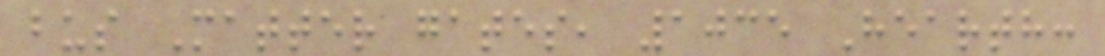bus Matter gates, 1035 Hearth:
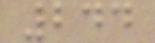244
